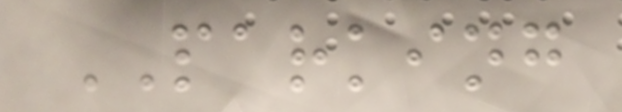PARKING
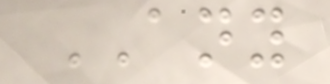ANY
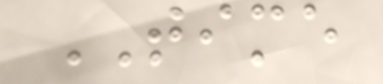TIME
